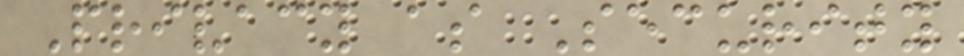Privacy as Security
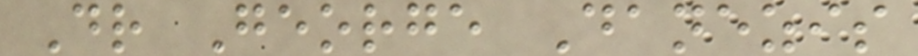Dr George Danezis
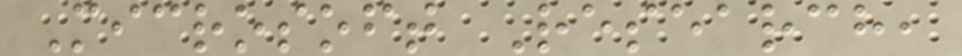Microsoft Research,
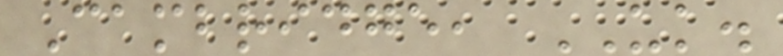Cambridge, UK.
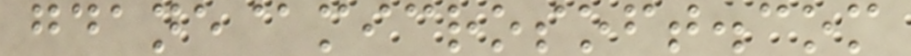gdane@microsoft.com
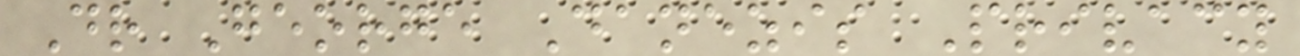Dr George Danezis Privacy
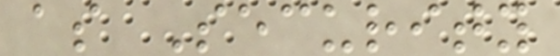as Security
